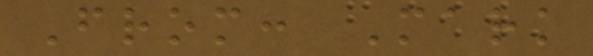From: Mark
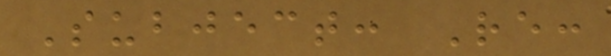Subject: Re:
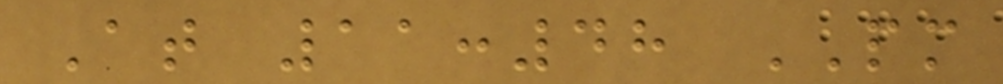At 11:48 PM
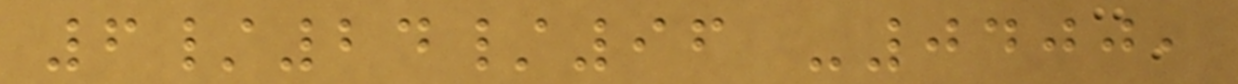6/24/96 -0400,
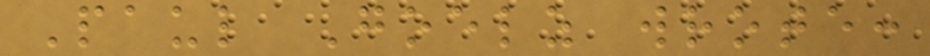Paul Goelz wrote:
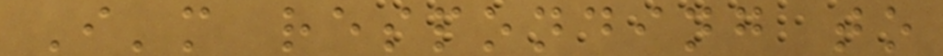I'm responding to
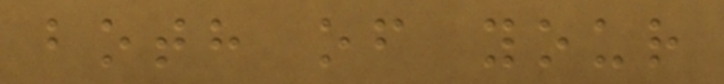both of your
